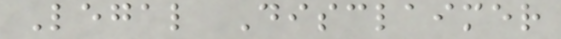Legal Disclaimer
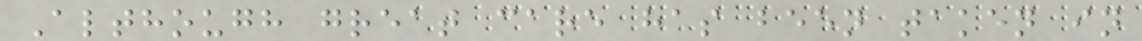Although great care has been taken in
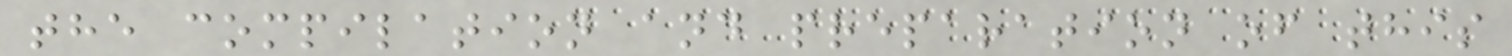the compilation and preparation of this
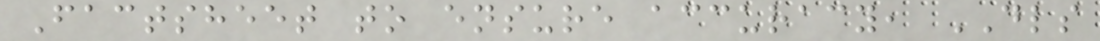Factsheet to ensure accuracy, DLS
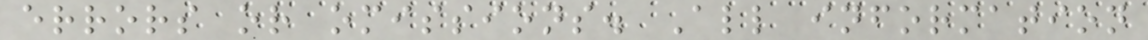errors or omissions. All information
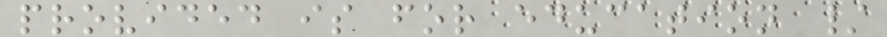provided is for education /
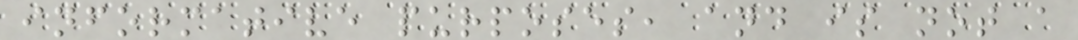informative purposes, and is not a
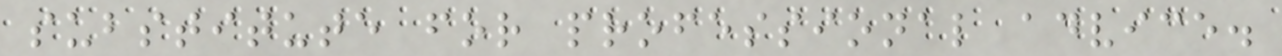substitute for professional advice.
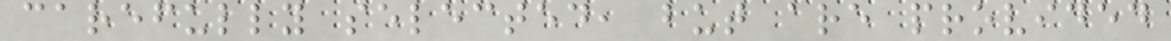carefully selected, but are provided
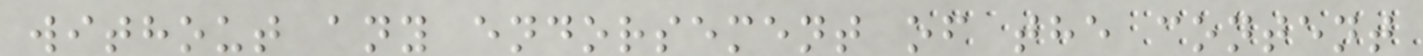without any endorsement of the content
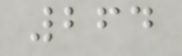264
